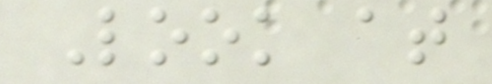Look at
